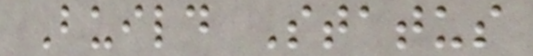Build Status
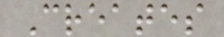Creates
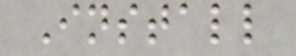Install
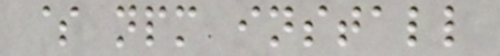$ npm install
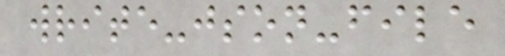write-json-file
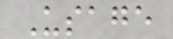Usage
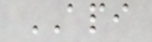API
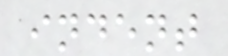indent
